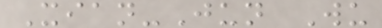Xian-Jun Wu
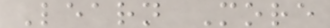Learn More
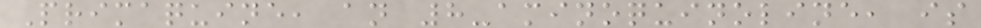Primaquine, an 8-aminoquinoline, is
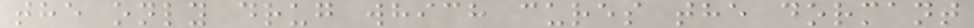the only drug which cures the dormant
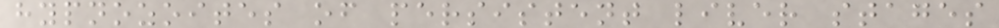hypnozoites of persistent liver stages
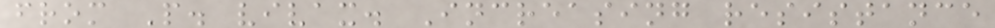from P. vivax. Increasing resistance
